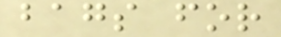bags for
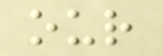our
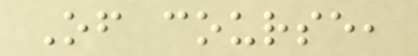Of course,
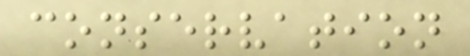conservation
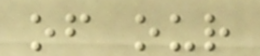of our
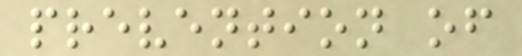prevention of
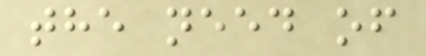the need of
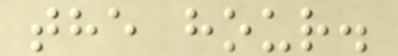the hour.
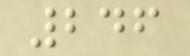246
